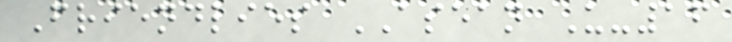Friendlies ASEAN U-16
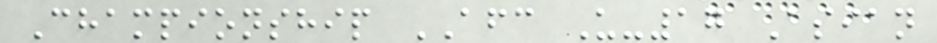Championship AFC U-17 Asian
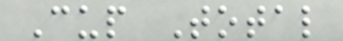Cup Total
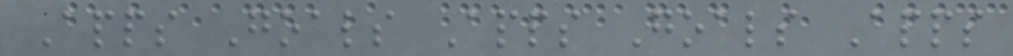Apps Goals Apps Goals Apps
